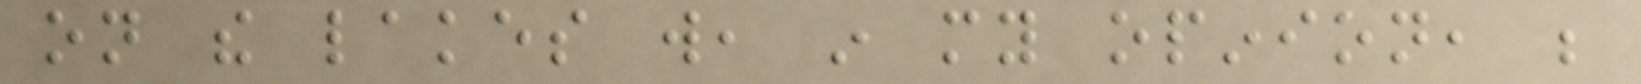on the lakes will, in my opinion, be
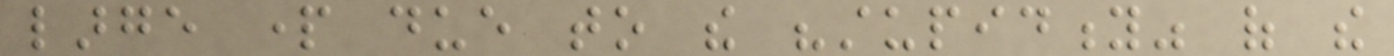large part due to the "stupidity" of the
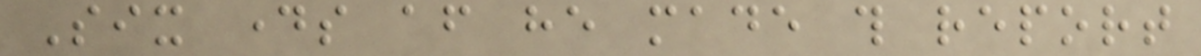Six days after he made this report
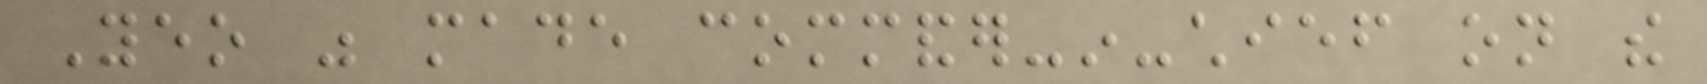Yeo was made commander-in-chief on the
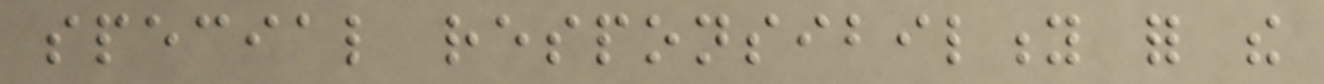special responsibility for the
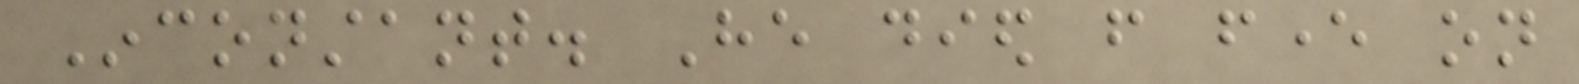Inconstant. He died from fever on
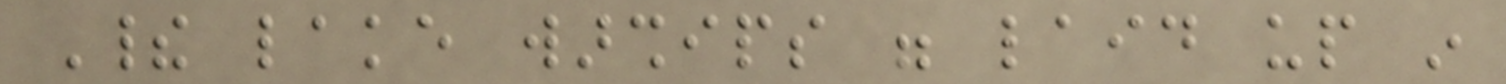Their lake warships were laid up in
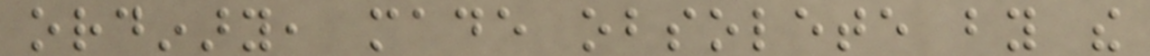ordinary, made obsolete by the
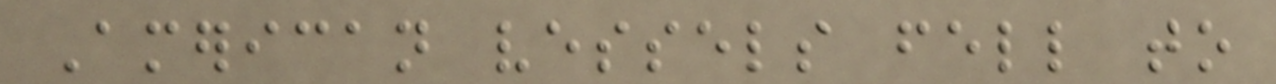American vessels fell to
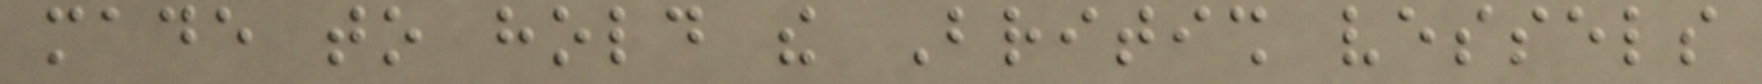made to hold the British vessels
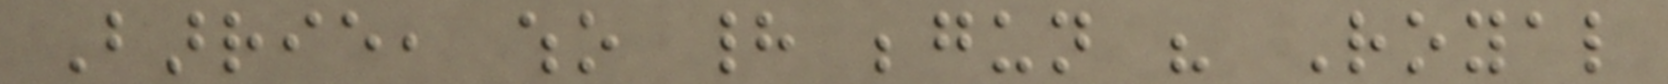Barrie, who had begun his Royal
